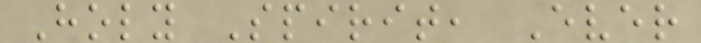Holy Spirit, Ever
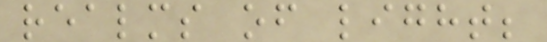realms of light;
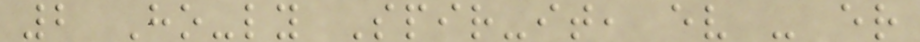2 Ho-ly Spir-it, ev - er
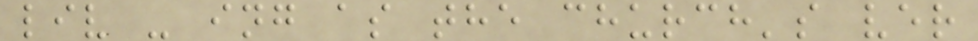liv - ing as the church's ver
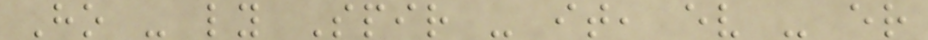Ho - ly Spir - it, ev - er
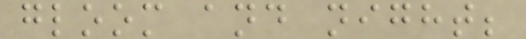gloom and night;
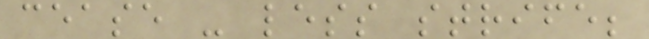cease - less strife;
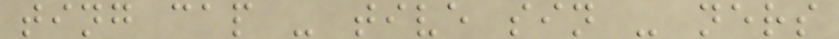ting cap - tive sin - ners
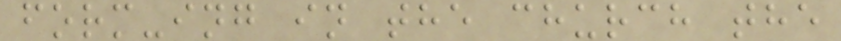form-ing in the church the
